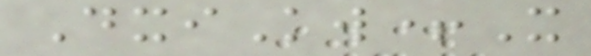DxiKw+X
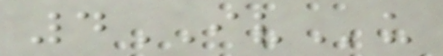4IVu
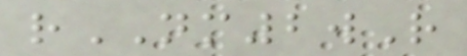rNM2wR
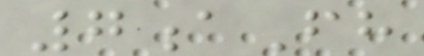7aFh
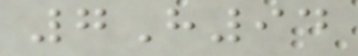7H94
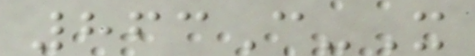863C-X
